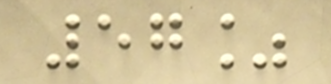57%
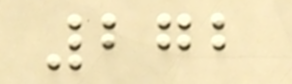272
